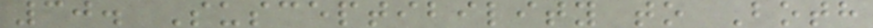30. Susceptibility to Both
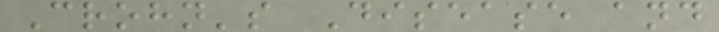Crohn's Disease and
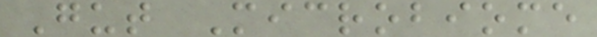Gut Microbiome
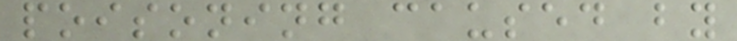poisoning caused by
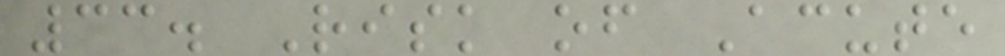33. Risk of Acute
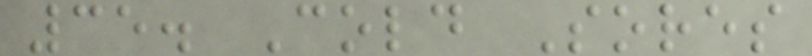35. Cold Sores
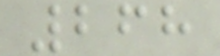268
